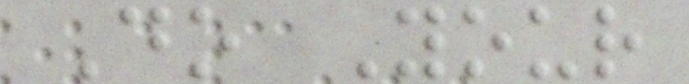Do Your
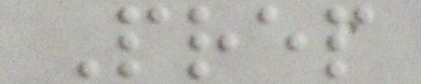Prep
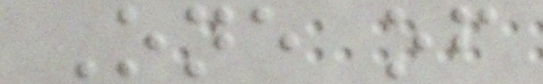One of
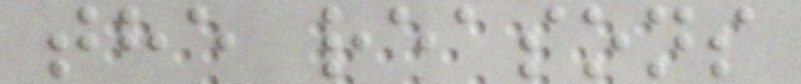the reasons
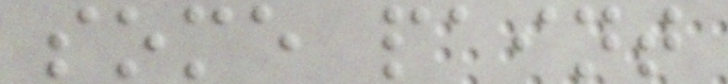some paint
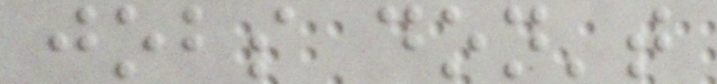jobs don't
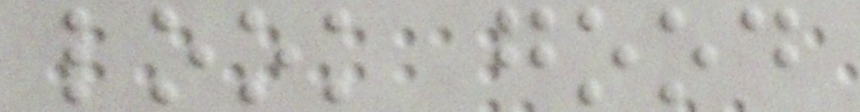look good
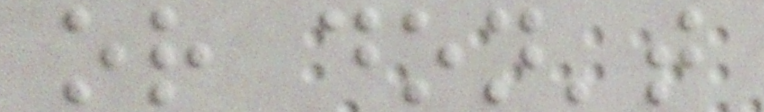or don't
